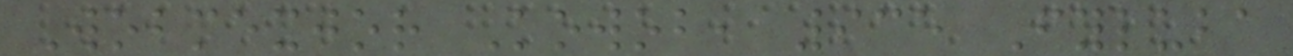Wobmexjor Kowob, 935 Fyluba
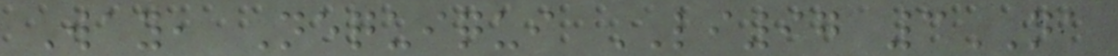Way, Nequiqui LI97 3NA
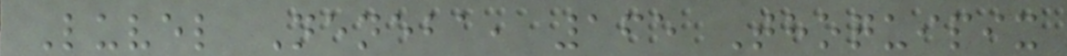Luvel Neneba, 165 Thoquipix
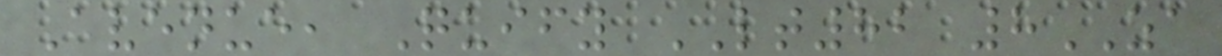Avenue, Quify LT82 8ZA
